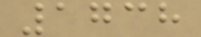1738
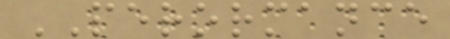PERORMANCE
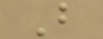B
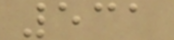531
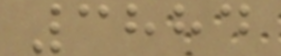3884
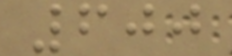600
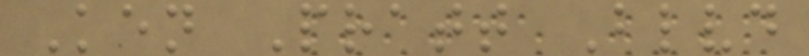Ken Pratt Blvd
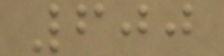600
